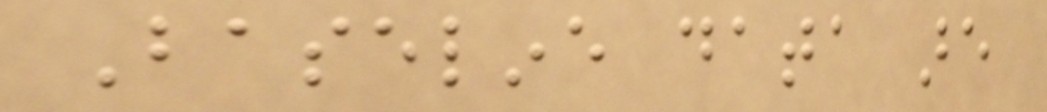Baseline data are
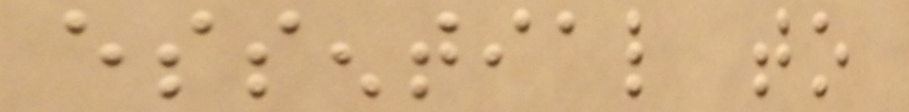essential to
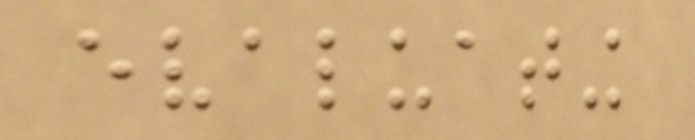evaluating
